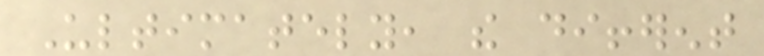Ultimately, the different
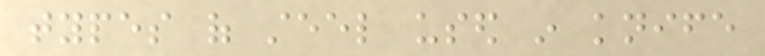types of steel used in knife
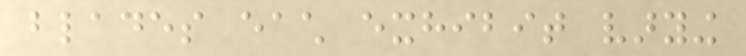blades each exhibit varying
